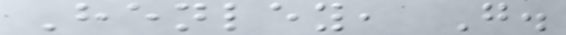Henley, G.
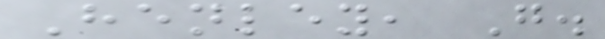Henley, G.
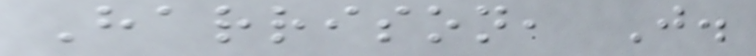Harrison, J.
